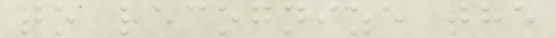to recognize the
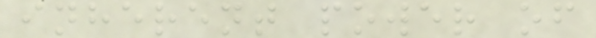inherent power of
